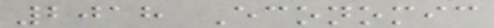2018 Economic
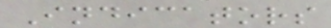Indicators
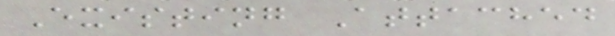Existing Attached
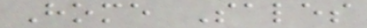Home Sales
